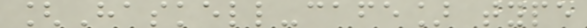[Haskell-cafe] type
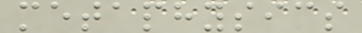metaphysics
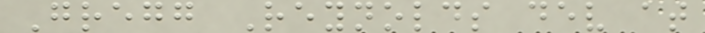Gregg Reynolds dev at
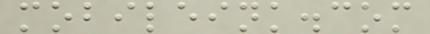mobileink.com
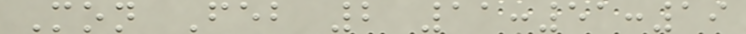Mon Feb 2 11:51:19
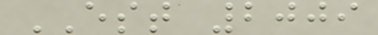EST 2009
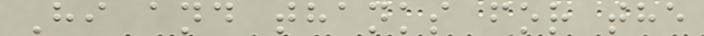Hi and thanks for the
